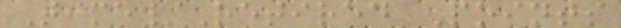Time/Retired Points
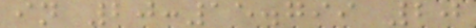in 20:15.799 20
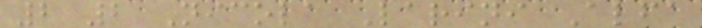2 2 Nicola Larini Alfa
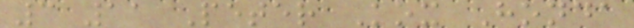3 11 Peter Kox Honda
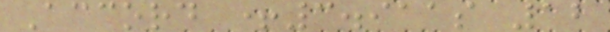Accord +3.911s 12
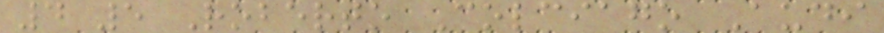4 5 Roberto Colciago Audi
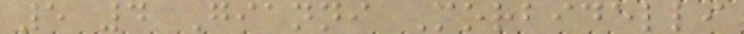5 4 Gianni Morbidelli
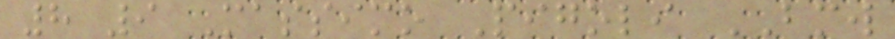8 9 Massimo Pigoli BMW
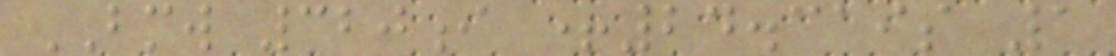BMW 320i +24.319s 1
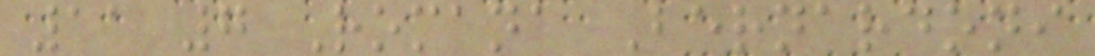11 7 Romana Bernardoni
